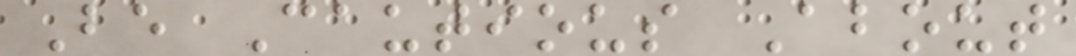Be Cautious About
